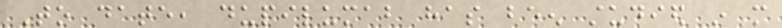To date, dupilumab has been studied in more
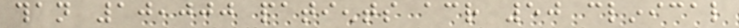than 10,000 patients across 50 clinical
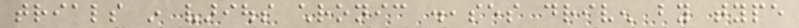trials in various chronic diseases driven by type
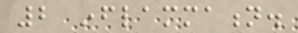2 inflammation.
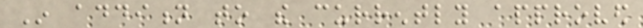In addition to the currently approved
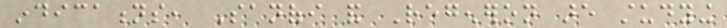indications, Sanofi and Regeneron are studying
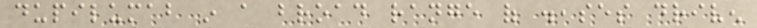dupilumab in a broad range of diseases driven
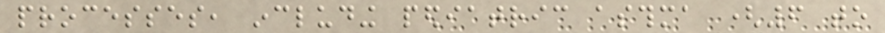processes, including pediatric asthma (6 to
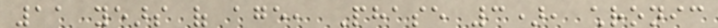11 years of age, Phase 3), chronic
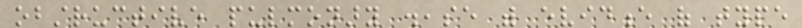obstructive pulmonary disease with evidence of type
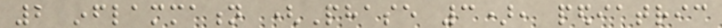2 inflammation (Phase 3), pediatric
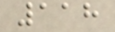118
